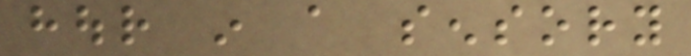hour in a sensory
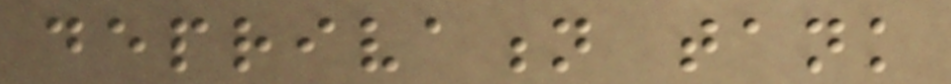deprivation tank
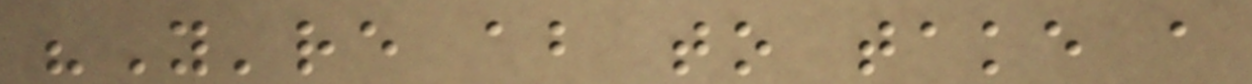"You're about to take a
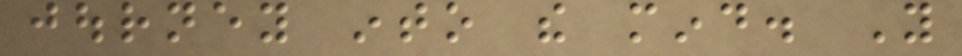journey into the mind. You
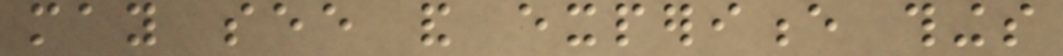may see and experience things
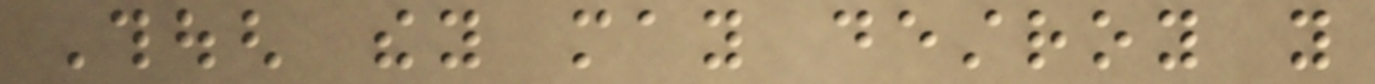Though they may destroy you
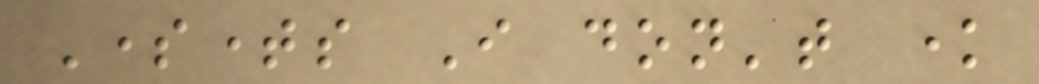Sometimes I don't know
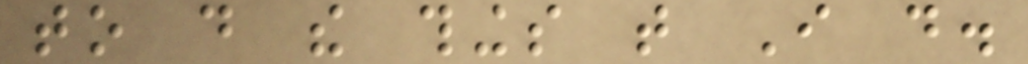to do the things that I do.
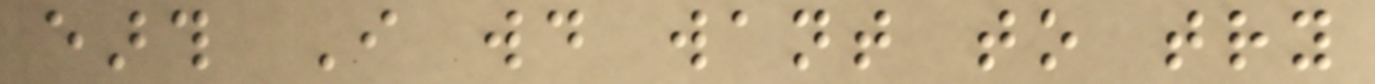earth I would want to try
